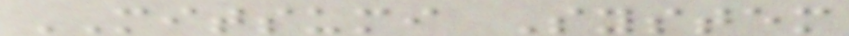MITSUMI System
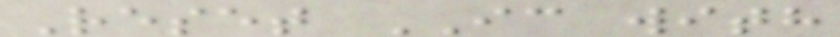Reset IC with
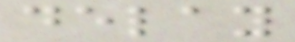delay
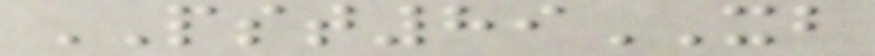PST89XB
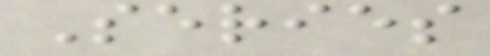Series
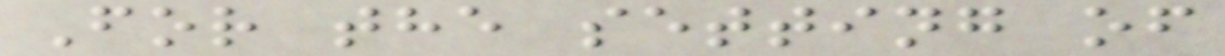For the setting of
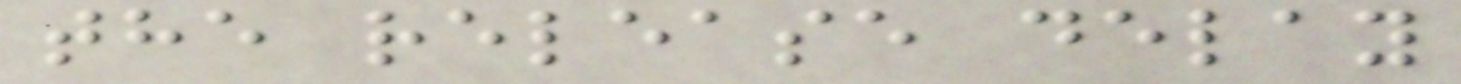the release delay
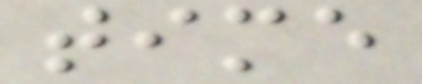time
